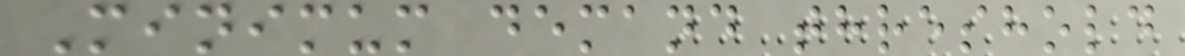Minimum demand threshold
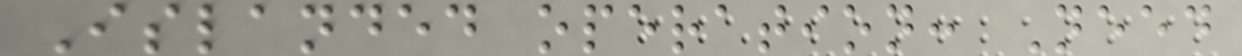Islanded operation: Need
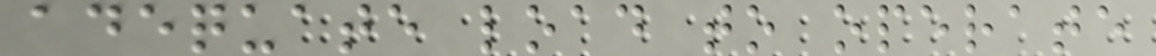adequate load to operate
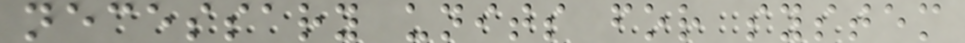necessary units for system
